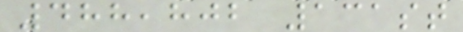488,802 131st
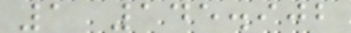1 145.902
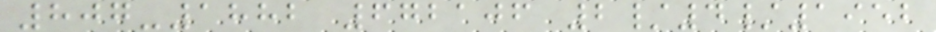807-1882 672106 2/4/1952
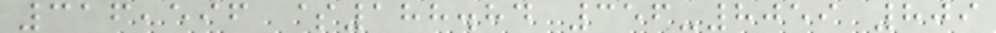316,596 $188.84 356-8059 809
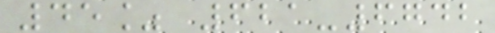45% 621-6742
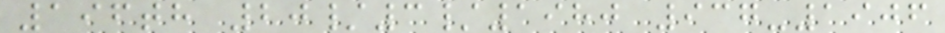196th 20/3/1980 937-1906
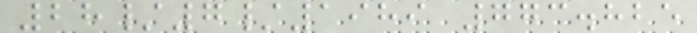28/7/1989 773.825
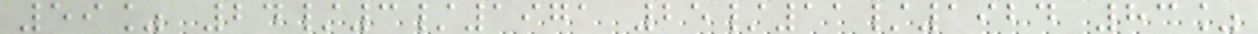59% 24/3/1971 25/11/1924 83%
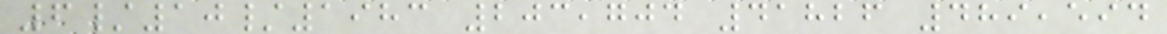6/10/1983 203,704 41826 489,594
